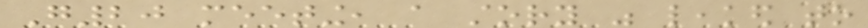G20 meeting, a story was leaked to
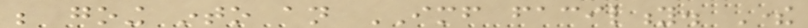be going into an IMF facility. There
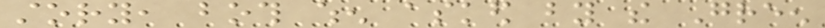story, both when asked by the Green
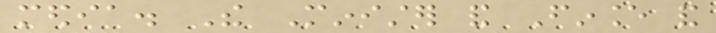media. The Minister and Finance and
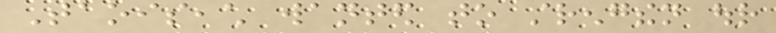Taoiseach wanted to strengthen our
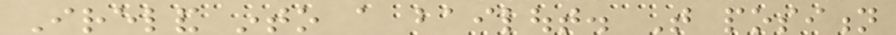Ireland into a bailout. That position
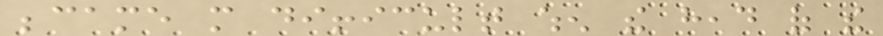became more difficult when the head of the
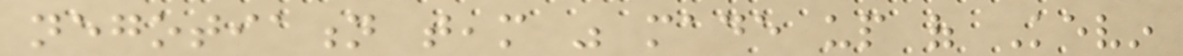negotiation team was made up of Kevin
